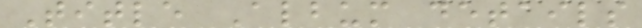Title Album details
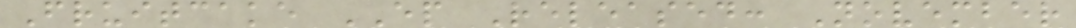Fruitcake EP Released: November
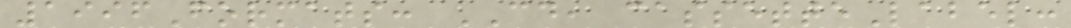1996Formats: CD, cassetteLabel:
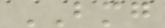BMG
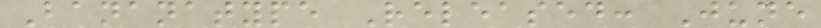Bananatype Released: June
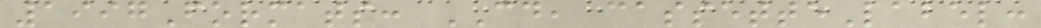1997Formats: CD, cassetteLabel:
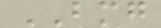BMG
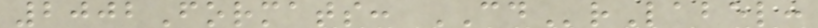2002Formats: CDrLabel:
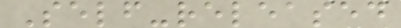Self-released
